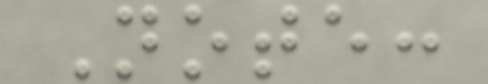Note:
